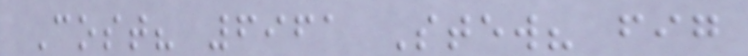Cost? 6961 Stew? fig
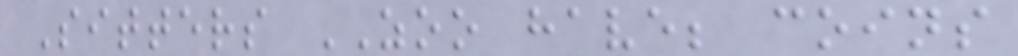Sitters ZOO have; coins
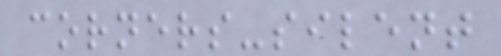corners-silent
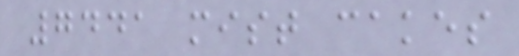7441 mist cakes
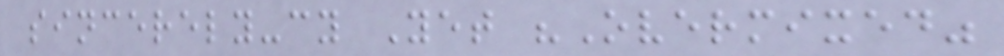sincerely-cy Yet "Overmixed"
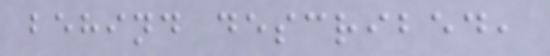behind described,
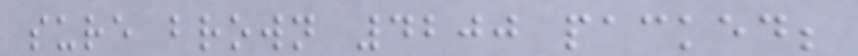sure brown 4200 packed;
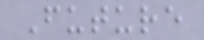Future
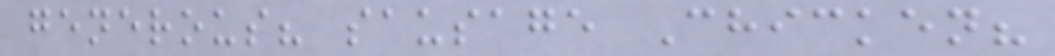generous? sausage Chicken?
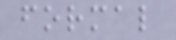formal
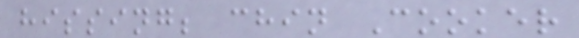hissing; chin Cooker
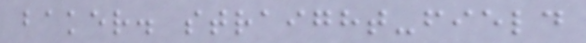baker. straight-field
